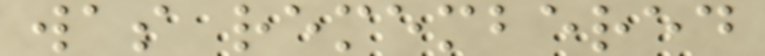was remembered
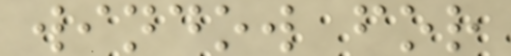window for
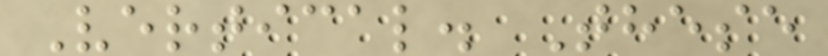Vertical. These
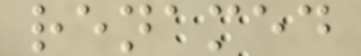renamed
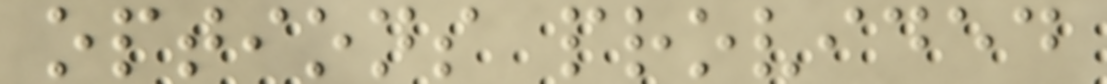options provided
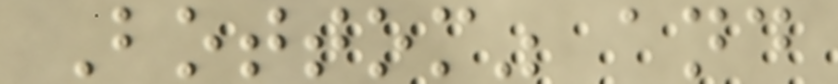Bottom" and
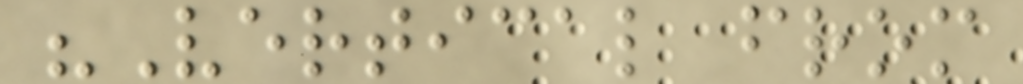"Vertical from
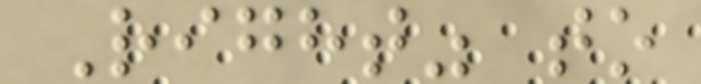Right" to
